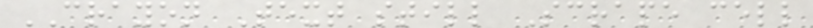CRAYON Text still Scrape cell
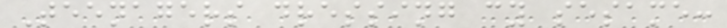Teenagers dressing cy sesame:
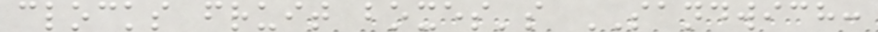clocks fruit boxes's SANDWICH:
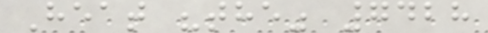Heat "the" 7428
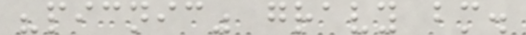"picnic" gravy bm.
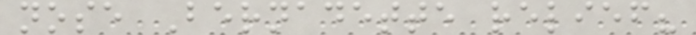nose Bernadette relief?
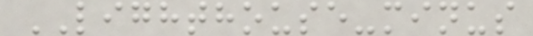LIGHTHOUSE-minus
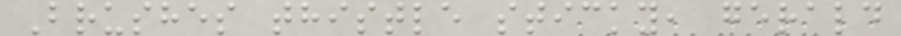Brushes thistle sticky, gerald
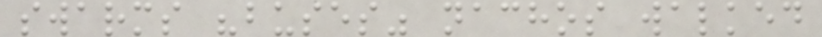swarms "buses" nachos walked
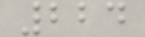224
